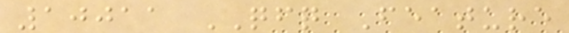10011 QFQ Feature
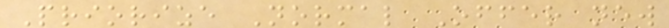Priorize Normal Offer new
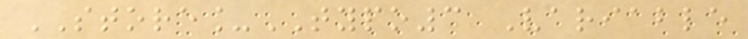STORE_TYPO3 Variable
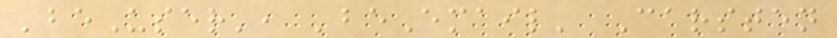'beUser', 'beEmail' Carsten
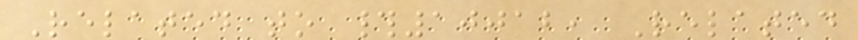Related to #10012, Related
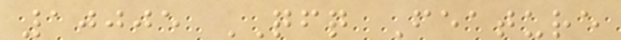10005 QFQ Feature
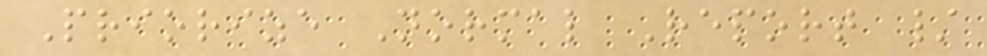Priorize Normal Report /
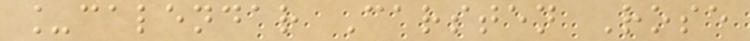_calendar Carsten Rose
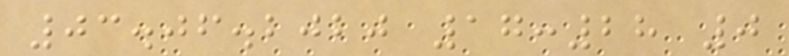03.06.2020 17:28 0
